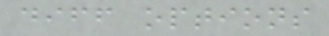diff options
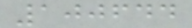100644
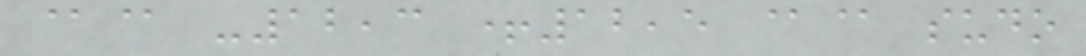@@ -12,3 +12,5 @@ sudo
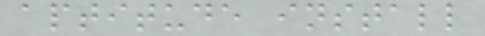aptitude install
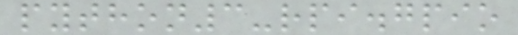python3-rpi.gpio
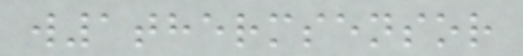w1thermsensor
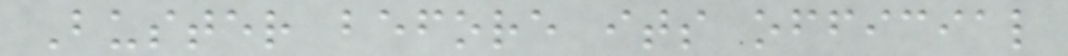Buster before its official
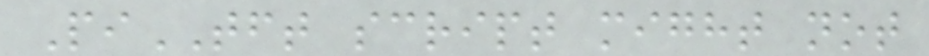PiTFT script might not
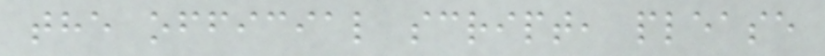the official script, please
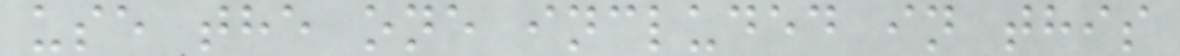use the one included in this
